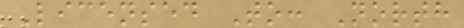Licensed To: North
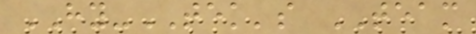HY-TEK's TEAM
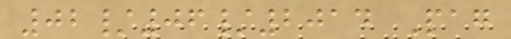02/06/2014 Pag
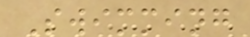Swimming
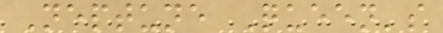Neptune Queen's
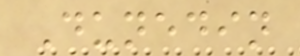Dunedin
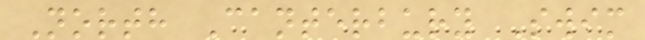North Canterbury Swim
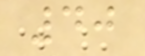40
